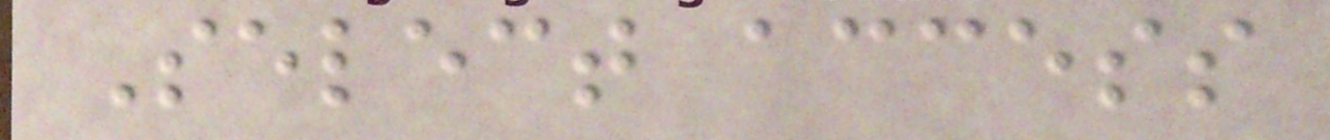Select access
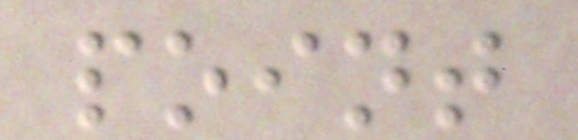point
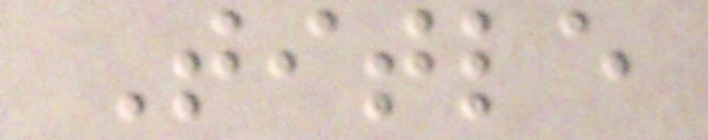Title
